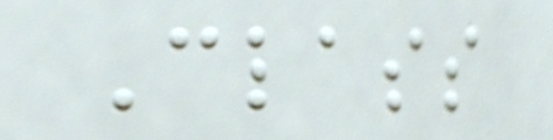Class
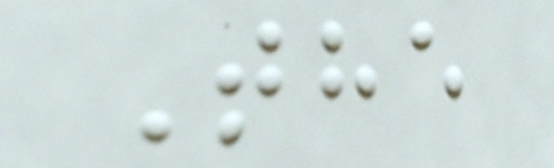The
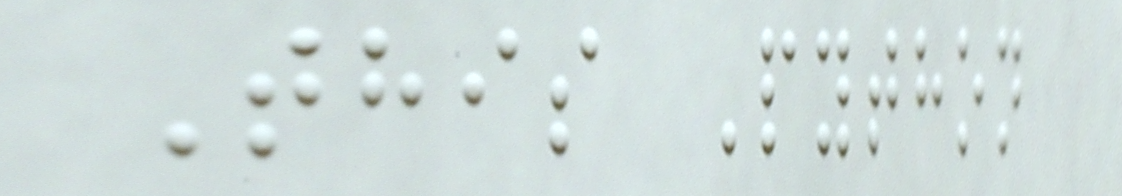This Python
